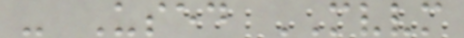- Used MVVM
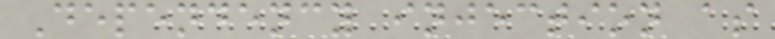Dependency injection as
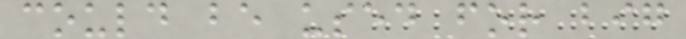could be used for big
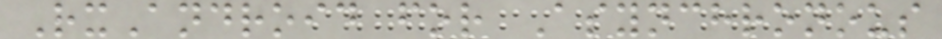RxAndroid for Asynchronous
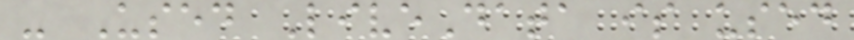- Used LiveData is used
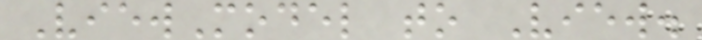ViewModel to View.
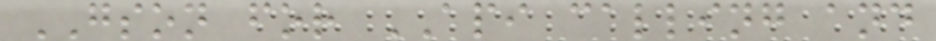GSON for API calling and
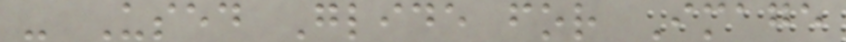- Used Glide for Image
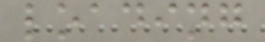loading
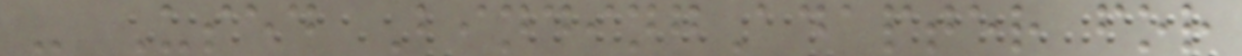- Used BindingAdapter for
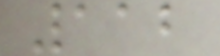112
